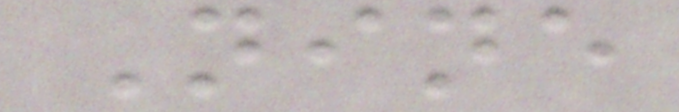Nine
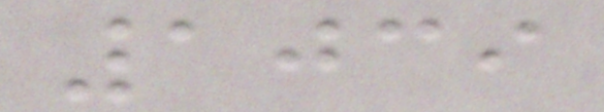1039
